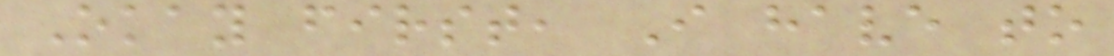Okay first, I have to
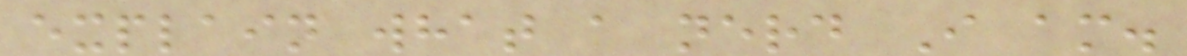explain what a nerd I am.
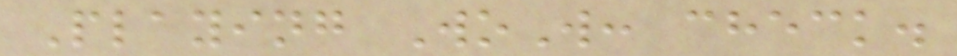Playing WoW: check.
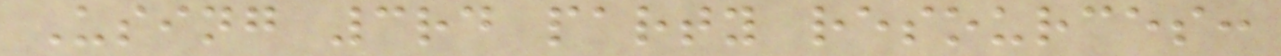Using 3rd party resources:
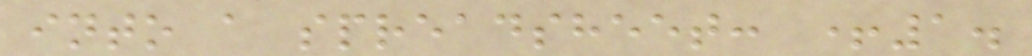into a spreadsheet: +1.
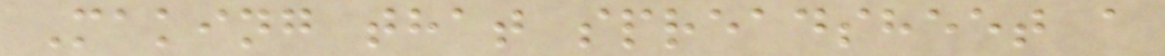Making that spreadsheet a
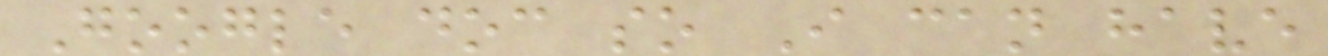Google doc so I can have
